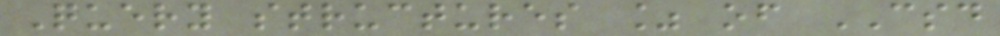Query structures % of CSD
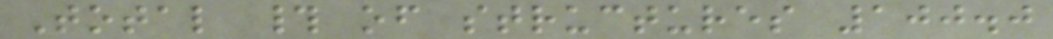Total # of structures 100.0
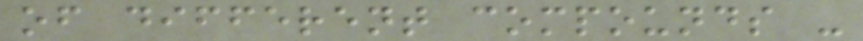of different compounds -
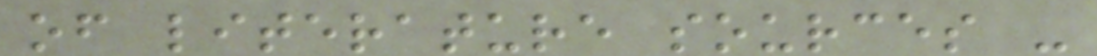of literature sources -
